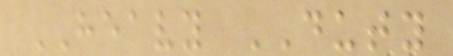HEAVY DUTY
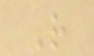R
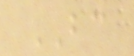BC
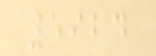5924
